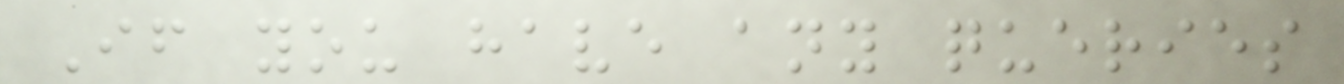If you have any queries
